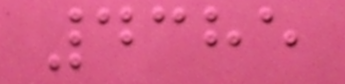4385
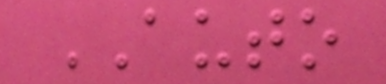AUTO
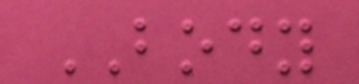BODY
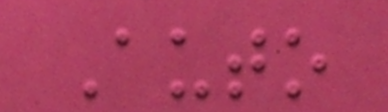Auto
